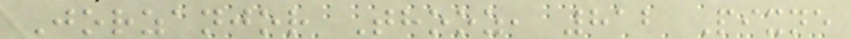Jorzanjor Thooz, 812 Pixne
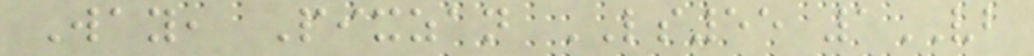Way, Pixzan LS55 1VB
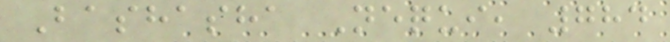Bashasha Nequi, 784
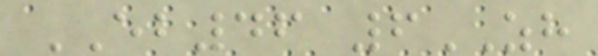EB46 6ZH
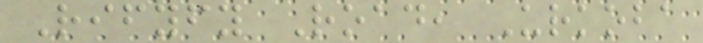Rifyfy Road, Urkoba
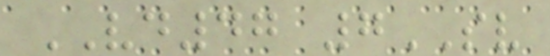VD47 7SV
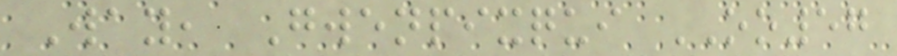Way, Gwenpixqui OO57
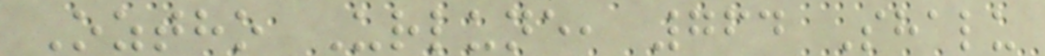Oztho Urlune, 764 Shalu
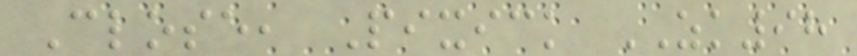Close, Pixick ZK98
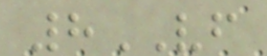8VF
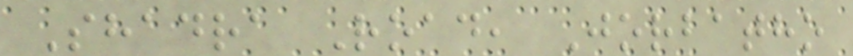Shadra Road, Jorbatho
